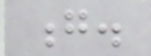g.
